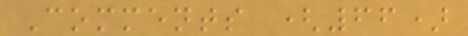Comments (66)
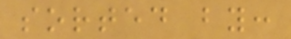sorted by:
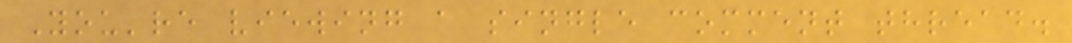You're viewing a single comment thread.
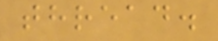thread.
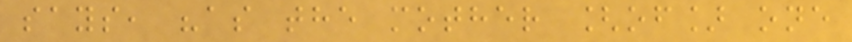says, "as the mother [of] one
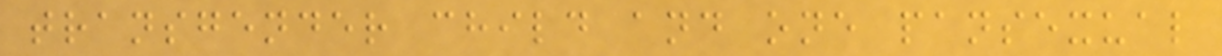transgender child and one pansexual
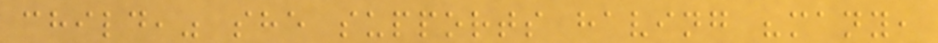child," she supports having "many,
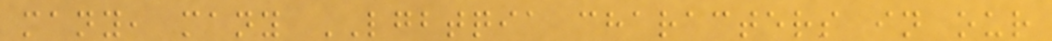many, many LGBTQIA characters in our
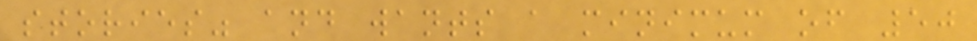stories" and wants a minimum of 50
